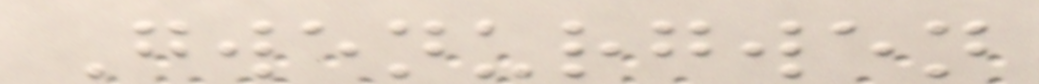Gwenurgwen
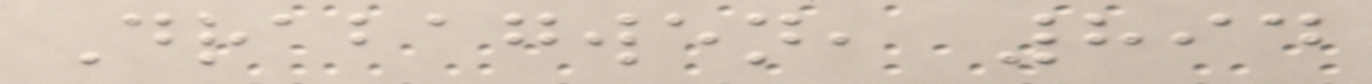Drabagwen, 894
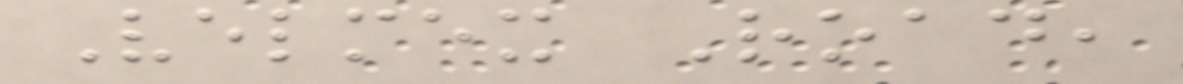Velmex Road,
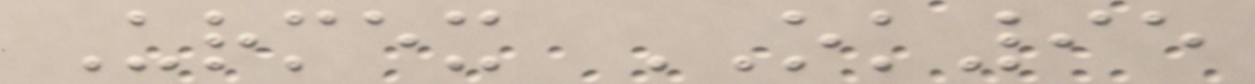Urmex OK95
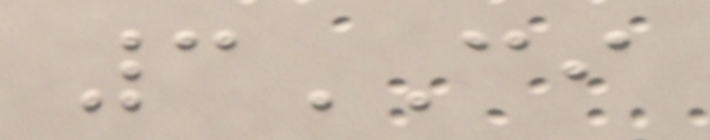3CI
